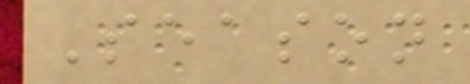Season
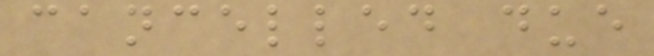cancelled due
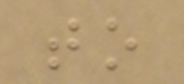to
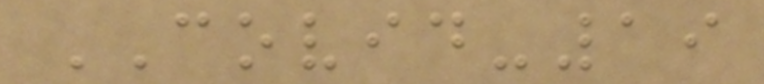COVID-19
